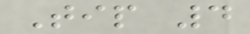Tip 4
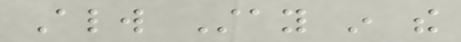Always Stay in the
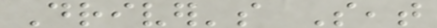Driver's Seat
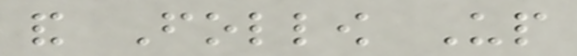and Follow Up
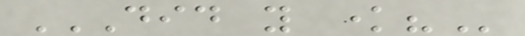DID YOU KNOW?
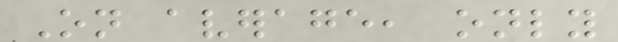On average, only
